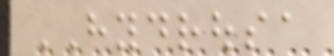HYDROUSA
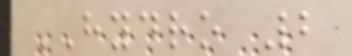HYDRO 2
